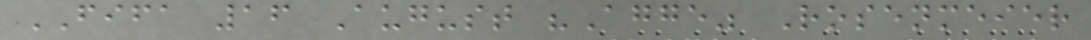FIFA 16 August "Agge" Rosenmeier
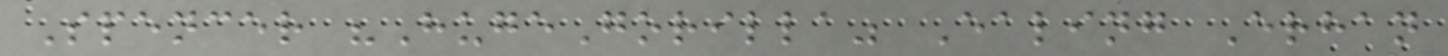Spencer "HugeGorilla" Ealing Erhan
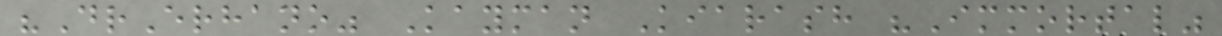"DrErhano" Kayman Kiarash "Immortal"
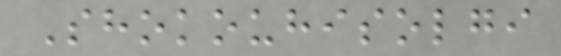Shokouhisolgi
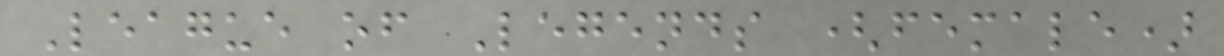League of Legends (female)
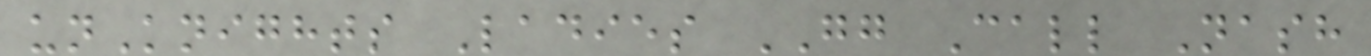unKnights Ladies GG Call Nash
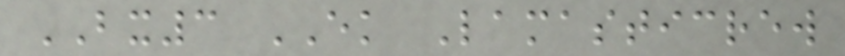BX3 EK Lamasticrew
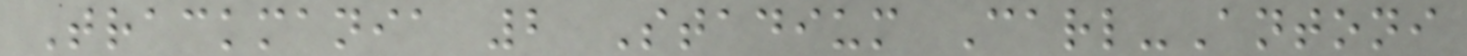Trackmania 2 Stadium Carl-Antoni
